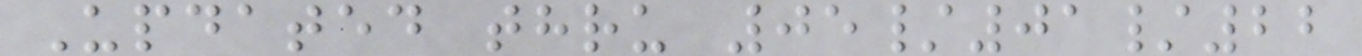Updated thru 05/01/22
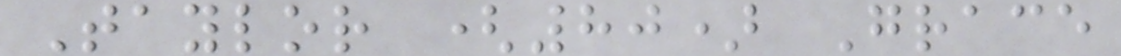Taylor (80) Grace
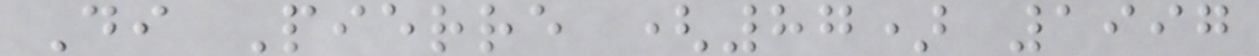Di Pierre (87) 1997
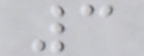3
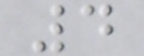4
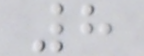8
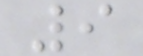9
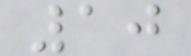10
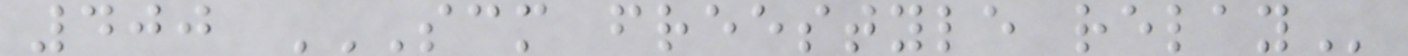400 SCM FREESTYLE RELAY
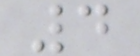4
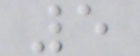5
